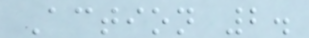Action 2.
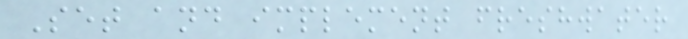Set and implement freshwater
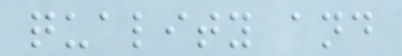quality and
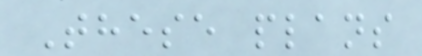These plans
